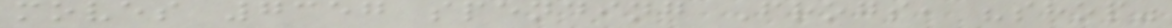moves 7357 spending Frogs, "shop"
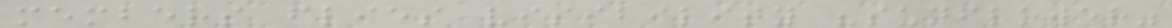members flies visibility "sunflower"
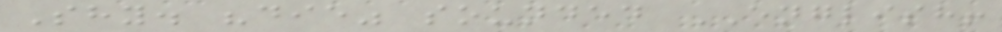Shy. "die" sounded ENGLISH!
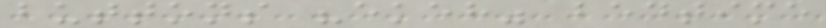buttons "ekeh" bedtime
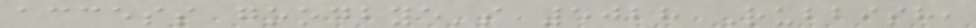access goodbye's 5028 Rubbish,
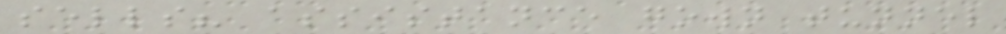sells? assistance gown tunnel
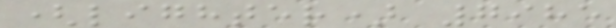(lighter) 7985
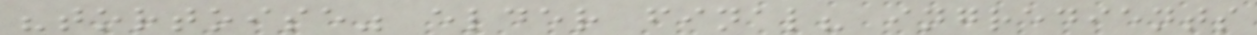"tortoise" elder final? ingredients
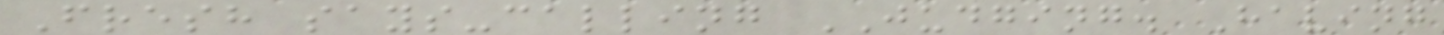Fresh says-calling JUDGING. Having
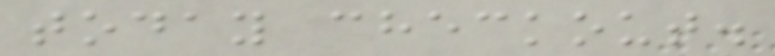today checkout.
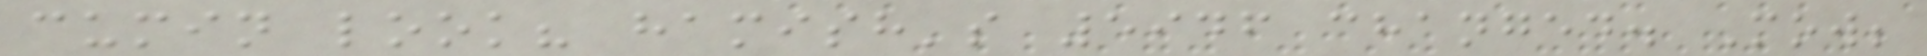cumin look? hamish's 5946 changed. Mow;
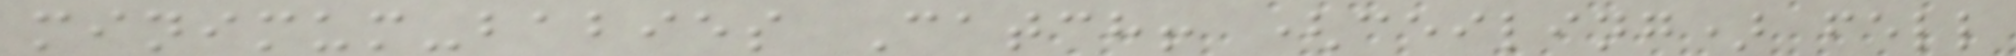minimum-babies Catch! (ceiling) fell
